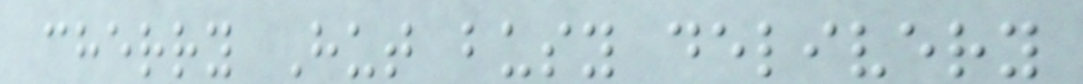cherry Hut busy delivery
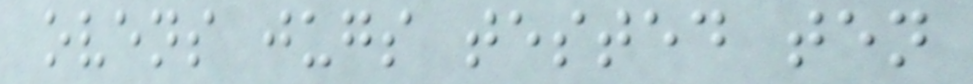ovens jugs tested ten
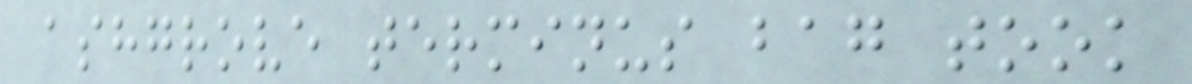ashgrove terminus bag took
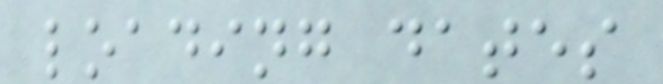loading dates
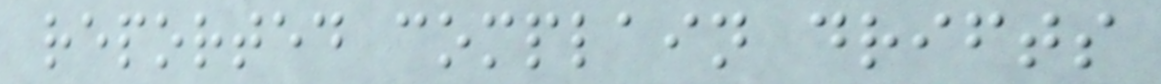reported complain drifts
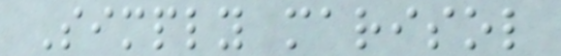Simply marisol
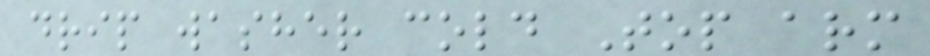drip washer cold Top arm
